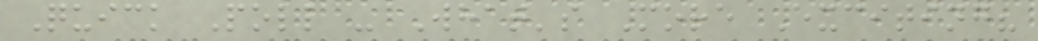Quick Poll - What's More Exciting?
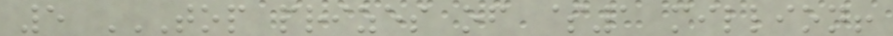5 TOP PRIZES OF $1 MILLION!
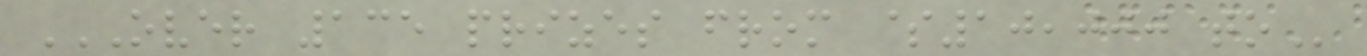OVER 135 PRIZES FROM $10,000 TO
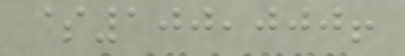$100,000!
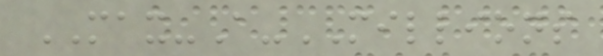MAX-A-MILLIONS
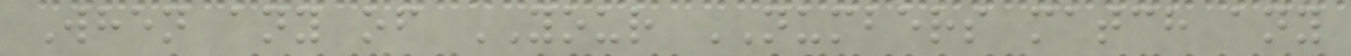When any of YOUR NUMBERS match any
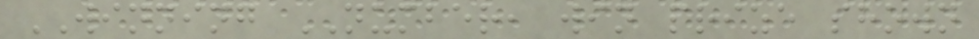WINNING NUMBER, win prize shown
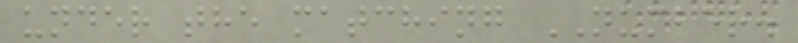under the matching NUMBER.
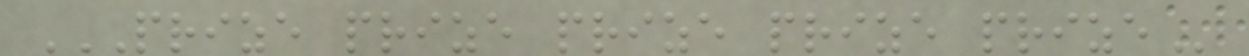PRIZE PRIZE PRIZE PRIZE PRIZE
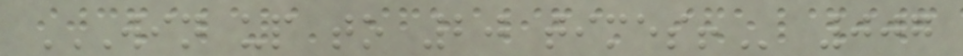WIN UP TO 20 TIMES! 007
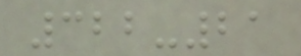322-21
